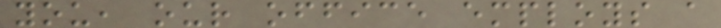you, our office employs a
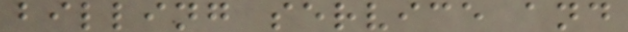billing service and
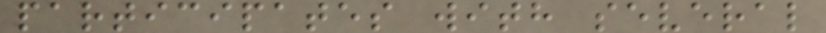participates with several
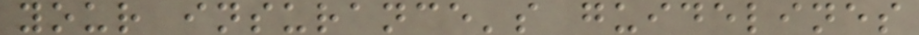your insurance's guidelines
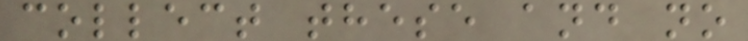collect these and no
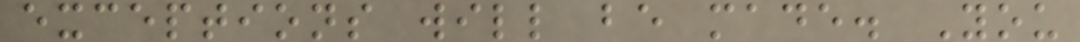exceptions will be made. You
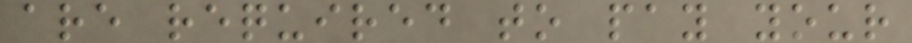are required to pay your
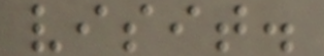visit.
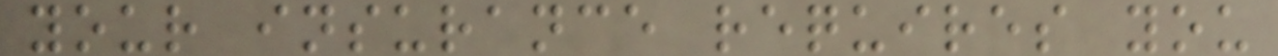your insurance requires you
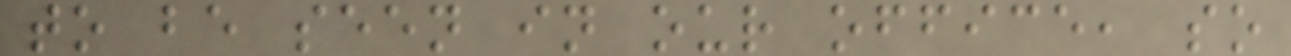to be seen in our office, so
